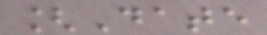[Date
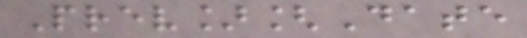Prev][Date
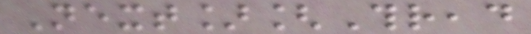Next][Thread
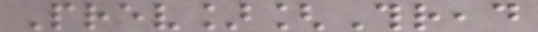Prev][Thread
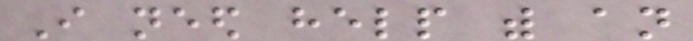I need help with an
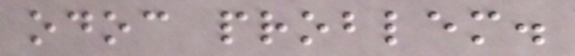odoc problem.
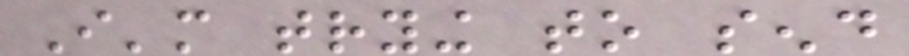I'm trying to send
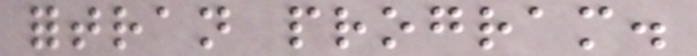fortran program.
